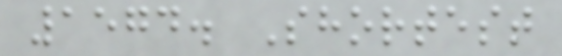1574. Shortest
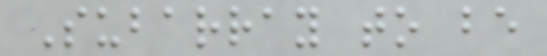Subarray to be
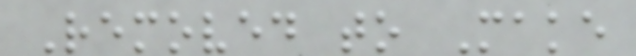Removed to Make
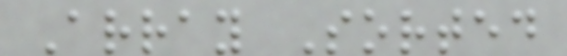Array Sorted
